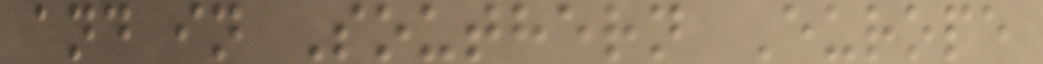and in Southern Europe
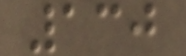130
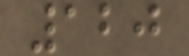120
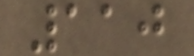110
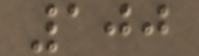100
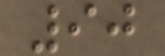90
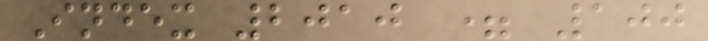Index 2010 = 100
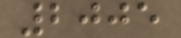2005
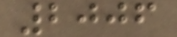2006
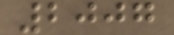2007
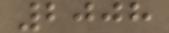2008
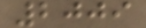2009
